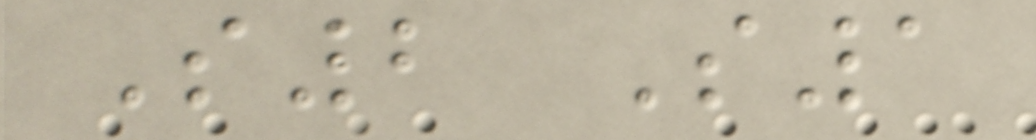S2 S1
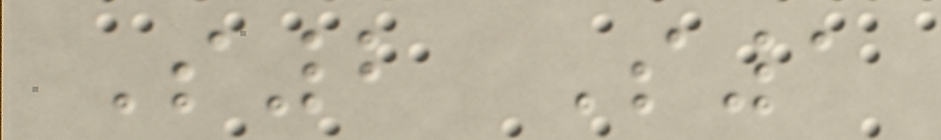S2 S1
